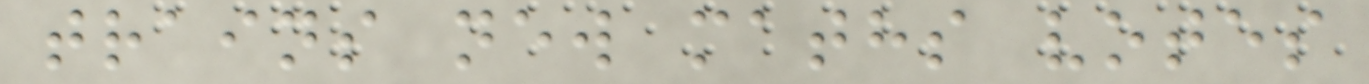trains new maths votes
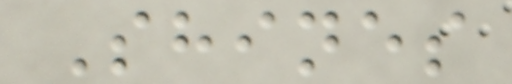Shines
